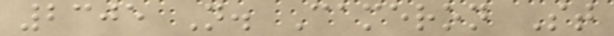2305 N. Cameron St
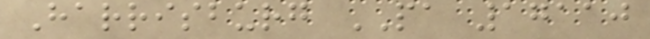Harrisburg PA 17110
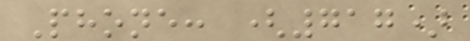Phone: (717)
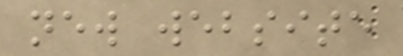new website
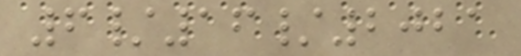6/16/2021
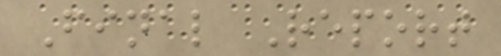Final Report
